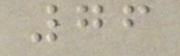76
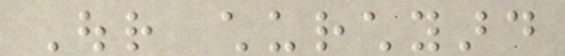Our churchyard
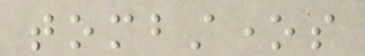tombstones
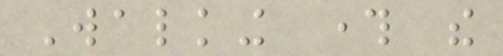Walking through the
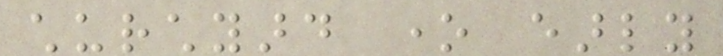churchyard one early
